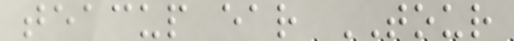teacup ear TOUR
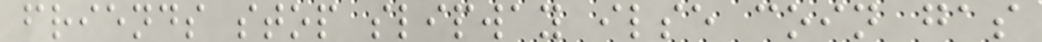friends stop slipway ilse coin gas
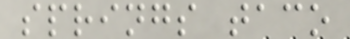springs taco
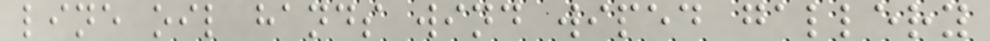line oil hands wind wiped gallery
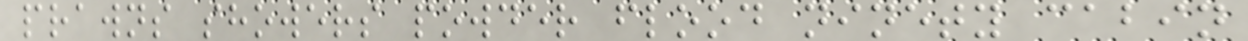prawns showers powder flood ninety cabin
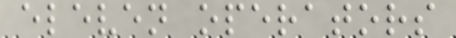eleven operators
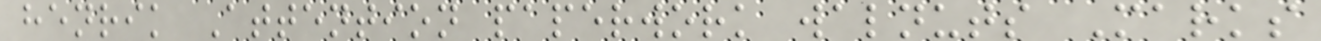henrik Attention paperwork walnuts Marks
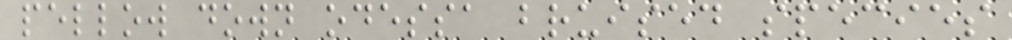pellow down odessa bruised species
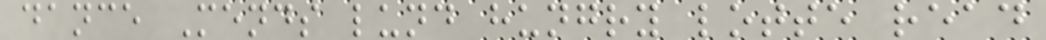dance Mends lund hungry lotte read
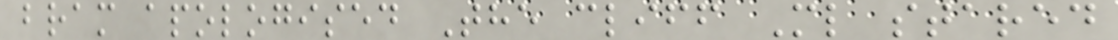bram apologised The cliff Ml stared
